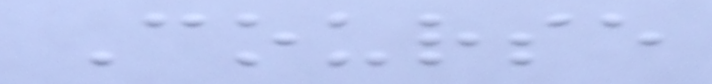Course
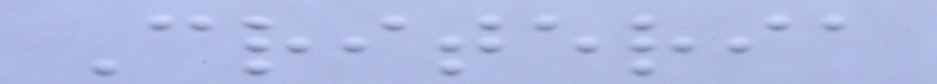Criteria
